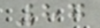87
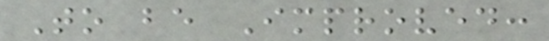To be Improved:
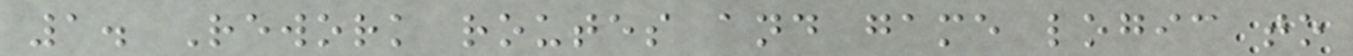1. Rework routes and game logic to
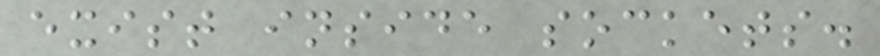exist inside sockets.
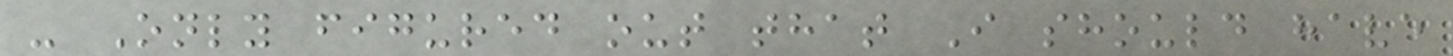- Only figured out that I should have
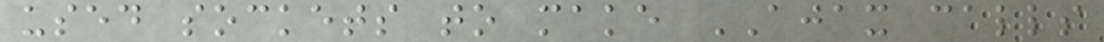used sockets to make AJAX calls
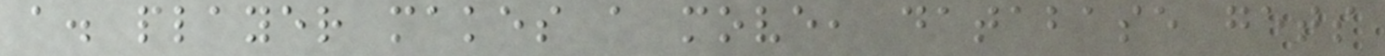a. player makes a move, database gets
